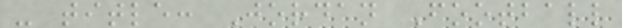- title: Jordan Football
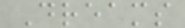Dreams
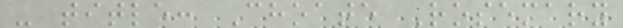- title: Choate Rosemary
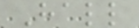Hall
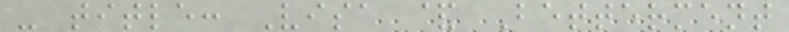- title: Visa & Betterment
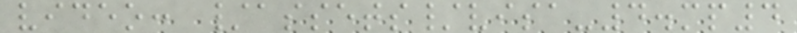video: /assets/visa-4.mp4
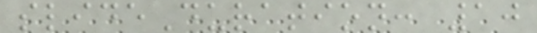slideDuration: 10
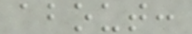about:
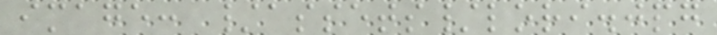image: /assets/lori.jpg
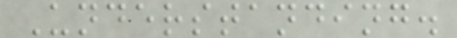Understanding.
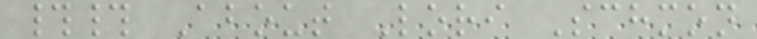## About Lori Schmon
